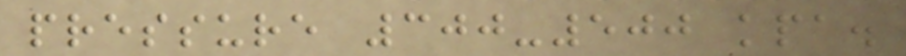pressure 300-500 kpa.
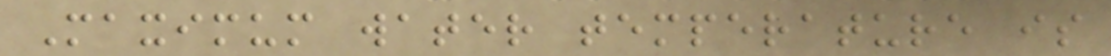Maximum water temperature is
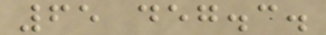65 deg.c.
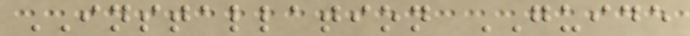INSTALLATION GUIDE
